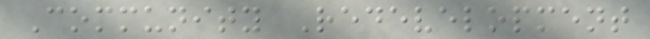Community Redevelopment
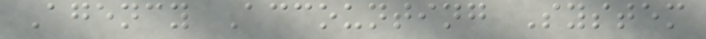Agency Accounting System
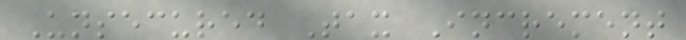Unsecured Tax Increment
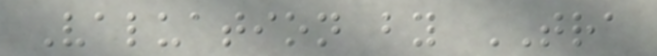Valuation by TRA
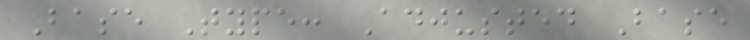Base Type: Adjusted Base
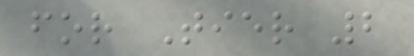for Tier 2
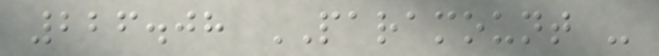226.08 PARAMOUNT -
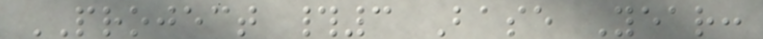PROJECT #3 Base Year:
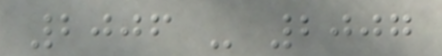2006 - 2007
